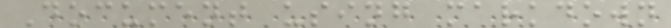Document using markdown
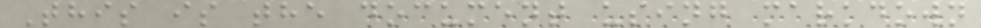This is the document using markdown
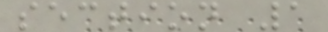section 1
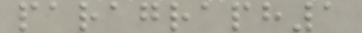paragraph1
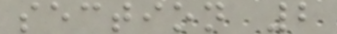section 2
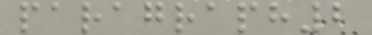paragraph2
